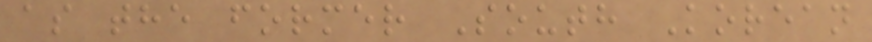as the former South Korean
